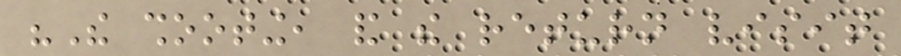"The shooting, and the return visit
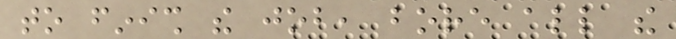to finish the job, bore all the
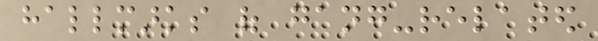hallmarks of gang-related
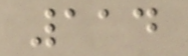114
